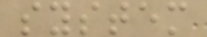system
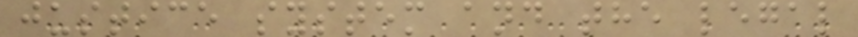justice system and the legal
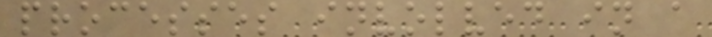processes involved in a
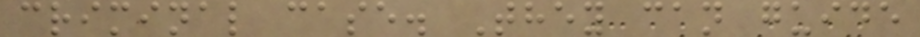criminal case. They can guide
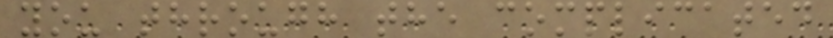you through the complicated
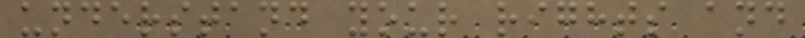understand your rights and
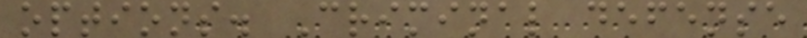options. Criminal defense
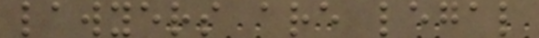lawyers are legal
